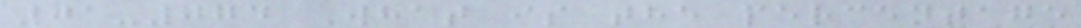01-074 What is the percentage
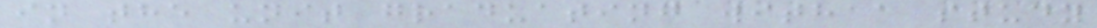in the unit graduating with a study
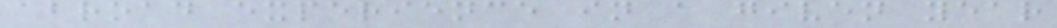abroad experience in a given year
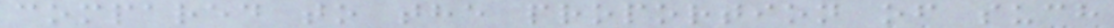compared to the proportion of such
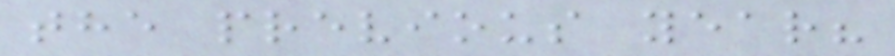the previous year?
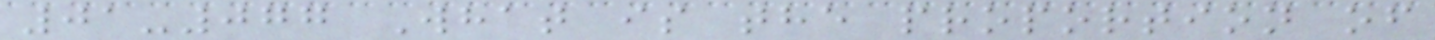01-077 What is the proportion of
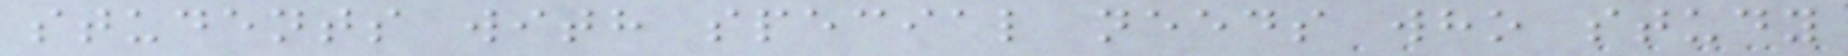students with special needs who study
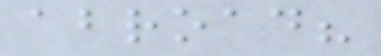abroad?
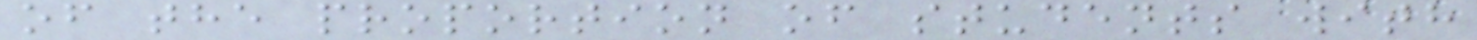of the proportion of students with
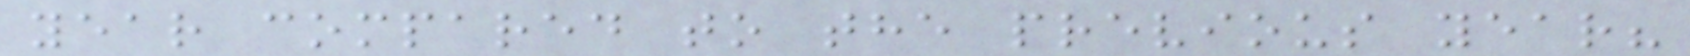year compared to the previous year?
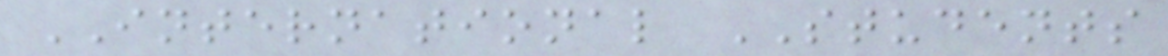INTERNATIONAL STUDENTS
